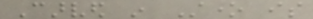Carved in Stone is
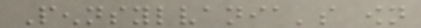Pennsylvania's own
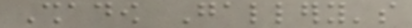Shadow Gallery's
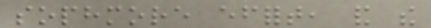sophmore effort, and the
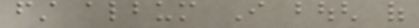first album I bough of
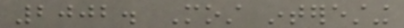2002. Most interesting
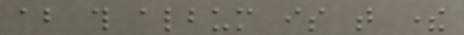about this album is that there
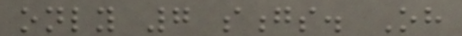only 7 songs. Oh
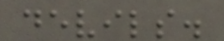devils.
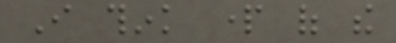I think part of the
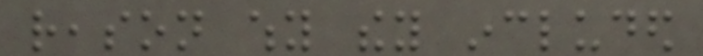reason why they included
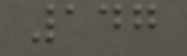147
